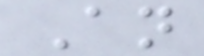An
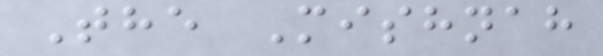The Mishnah
